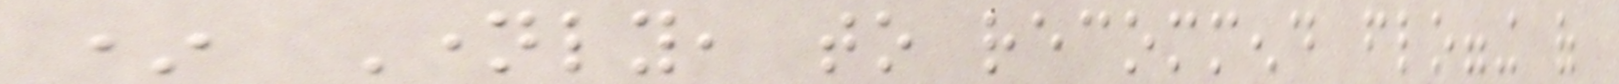* Namely, to recommend flogging of
